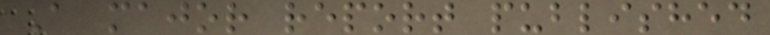A major report published
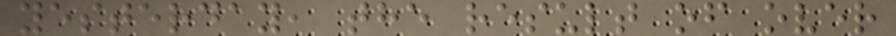yesterday, the result of over
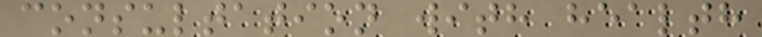consultation with health
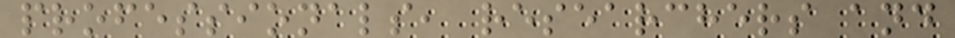professionals, researchers and
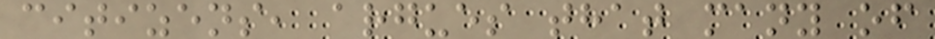citizens, argues that many of
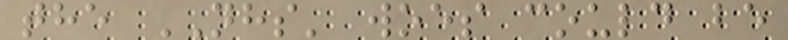the NHS' woes could be
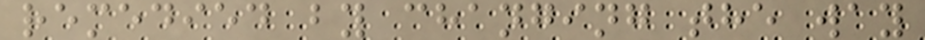remedied by changing the way
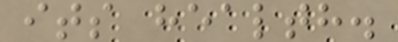its health.
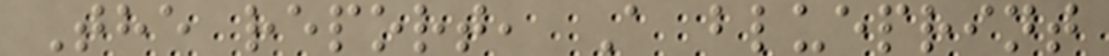The report, A blueprint
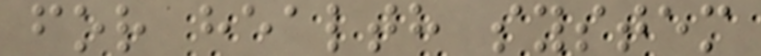for health system
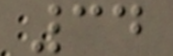34
